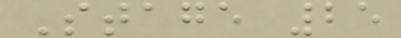Stage 25
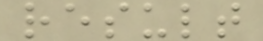result
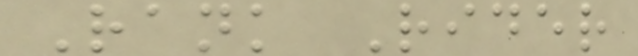Rank Rider
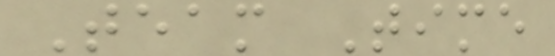Team Time
